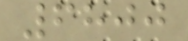6800
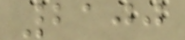2100
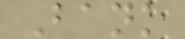Bank
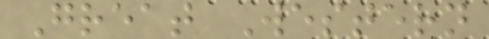Great Western
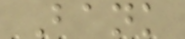Bank
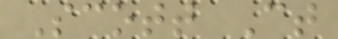Scott Ct
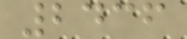2436
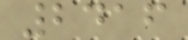2416
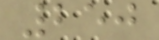250
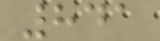841
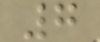7
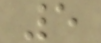5
